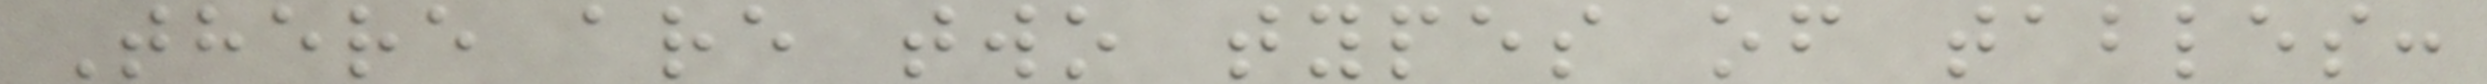There are two types of tables:
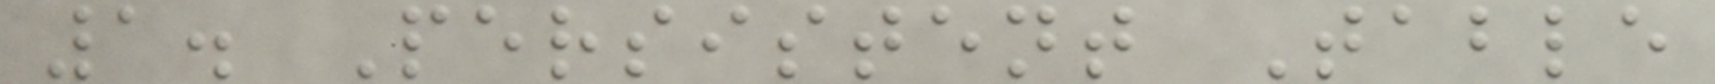1. Persistent Table
